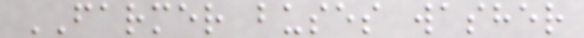FARMER buses washer
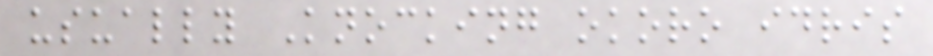usually Knocking okoro idris
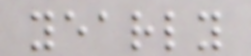yearly
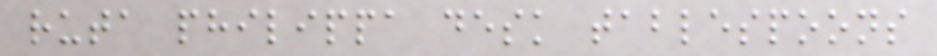ruta philippa desk tablespoons
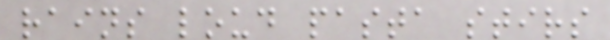rains loud pasta stirs
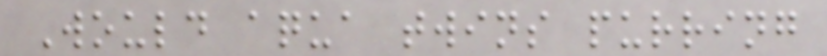Would aqua twins purring
